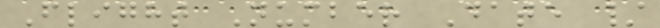Flight Number Date /
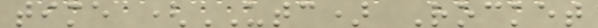time (UTC) Rocket
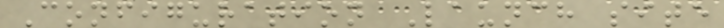Configuration Launch site
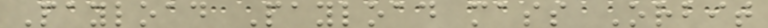Payload Payload mass Orbit
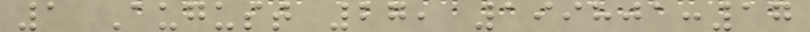1 August 27, 199801:17
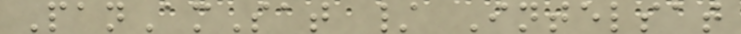PanAmSat / Intelsat
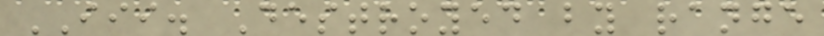III. Destroyed by range
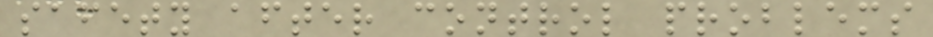safety after control problems
